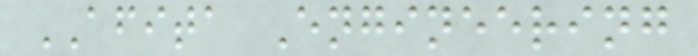AFITA Engineering
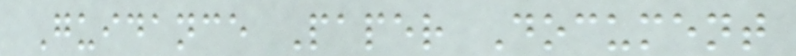Guidance Paper Document
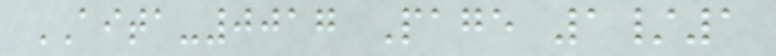AITA-0017 Page 1/1
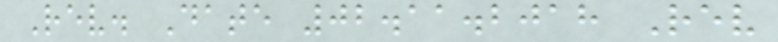Rev. Date 02.11.2018 Rev
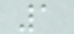1
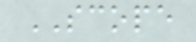SCOPE
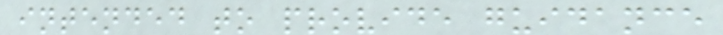intended to provide guidance
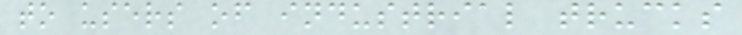to users of industrial trucks
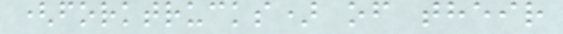(forktrucks) of their
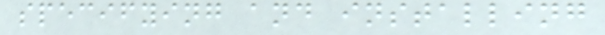specifying and installing
